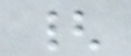{
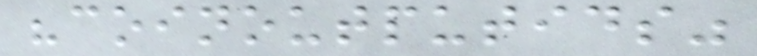"coinoutputids"
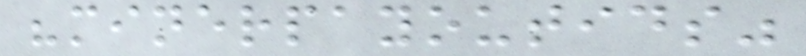"minerpayoutids"
